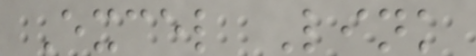Excel Link
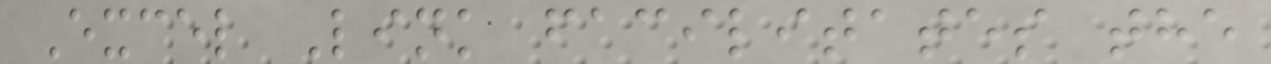Excel Link facilitates the
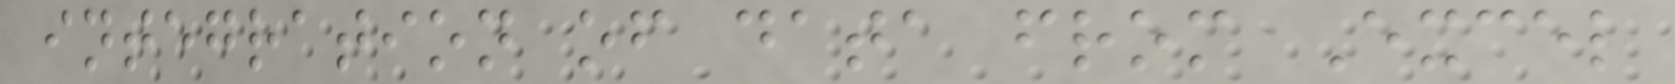integration of data from Excel
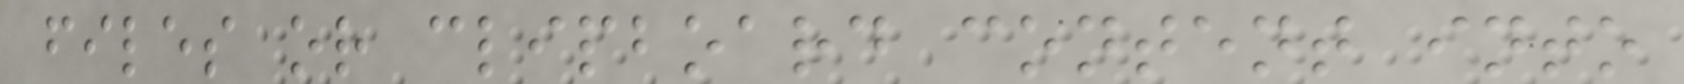files or clipboard content into
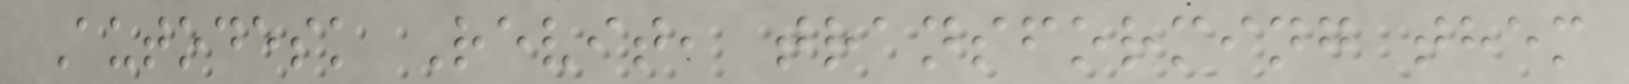Autodesk Revit, transforming them
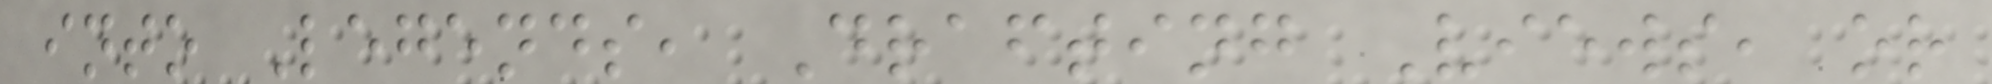into Legends, Drafting Views, or
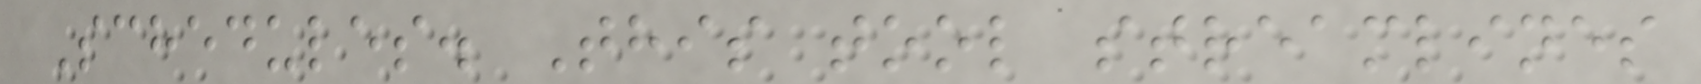Schedules. This tool streamlines
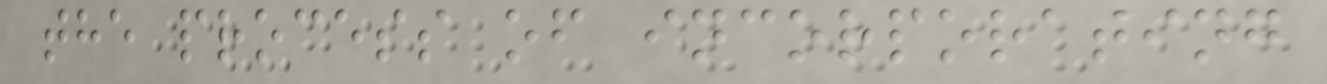the process of incorporating
